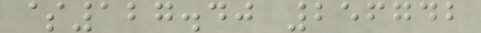$127.40 256742
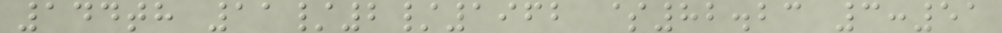144th 11/2/1962 $82.23 3:51
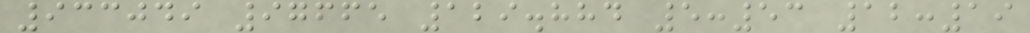933049 97665 129.884 5:53 12:19
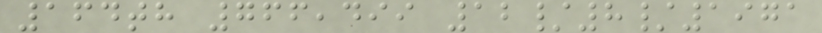164th 766,499 12/8/1971
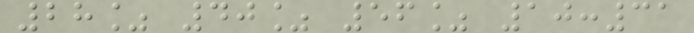28% 40% 56% 10:31
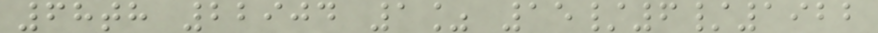68th 22904 1% 15/6/1922
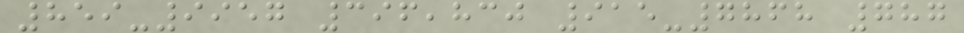859-9957 396,830 915-7868 787
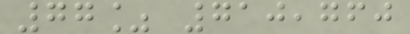77% 710,760
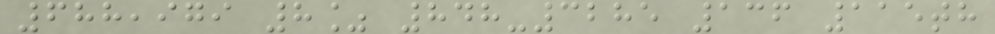688,979 8% 848-3285 136 115th
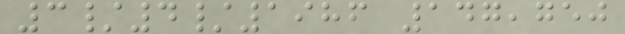3/4/1986 147,750
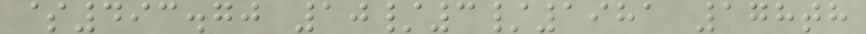$493.70 10/3/1981 178th
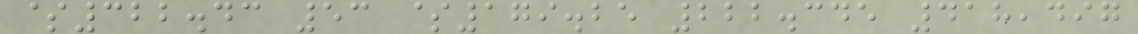$322.43 53 $179.25 222.345 418,497
